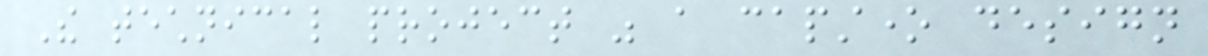The technical project was a capstone design
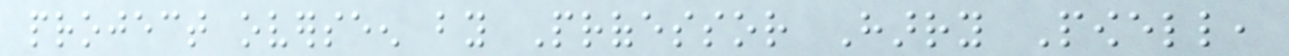project overseen by Professor Harry Powell,
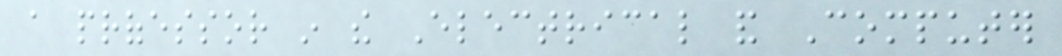a professor in the Electrical and Computer
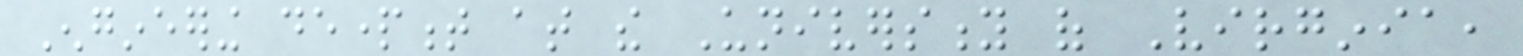Engineering department at the University of Virginia,
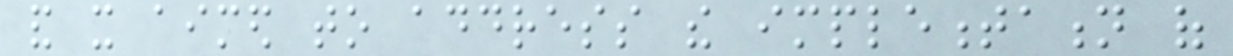and it aimed to address the implementation of
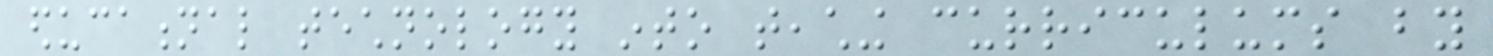educational technology into teaching curriculums by
